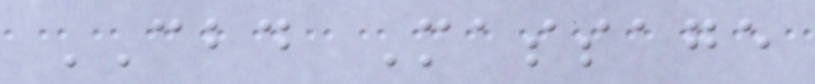CBD Massage
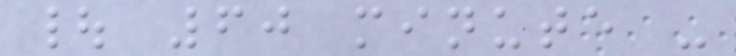| 60 minute -
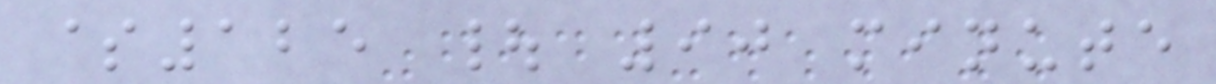$125 | 90 minute
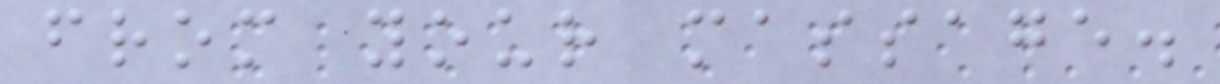from your massage.
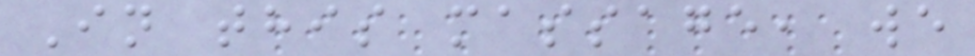In this massage, we
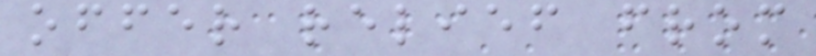offer relief from
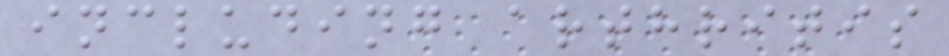including arthritis
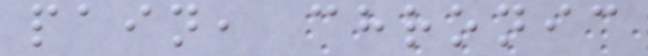pain, chronic
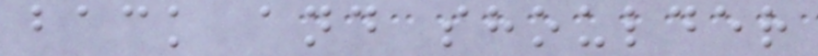back and shoulder
